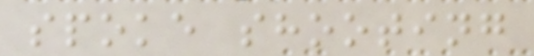spoke shooting
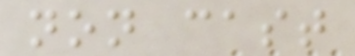non cast
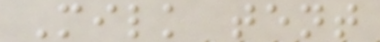Milk tent
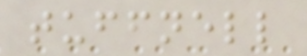tuffnell
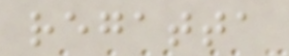regatta
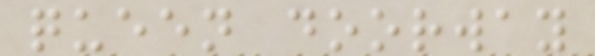queen doorway
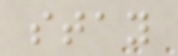stay
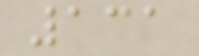131
